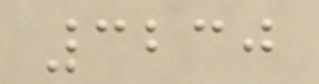3230
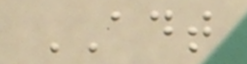ADT
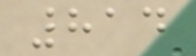814
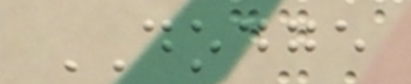DODGE
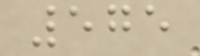575
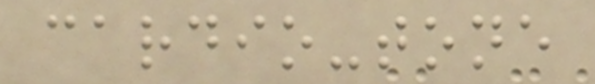cardio-tone
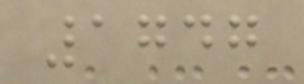1747
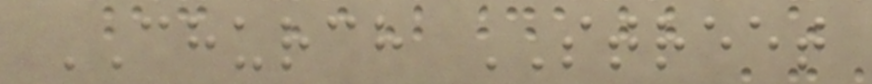CHURCH STREET
